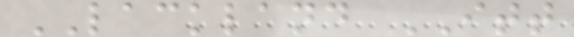LACKLAND ITT
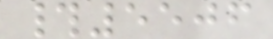#5506
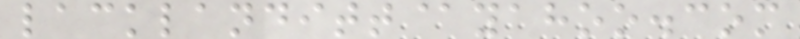lacklanditt@yahoo.com
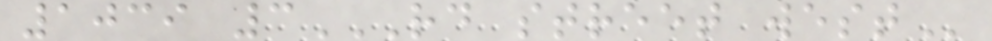1039 3RD STREET WEST
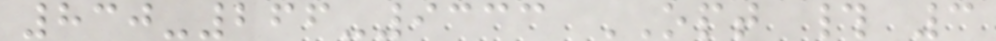830-266-9333 OPT # 3
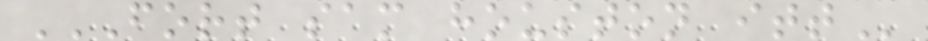FORT SAM HOUSTON ITT
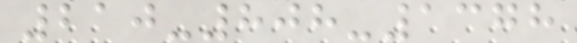210-808-1378
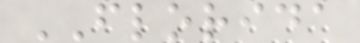FLORIDA
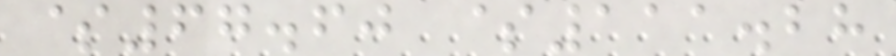$67.60 $111.28
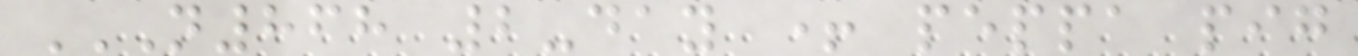N868 2-DAY + PEPPA PIG
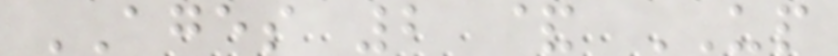AGES 2 & UP
